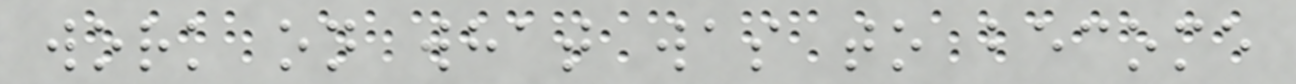work on what was to become
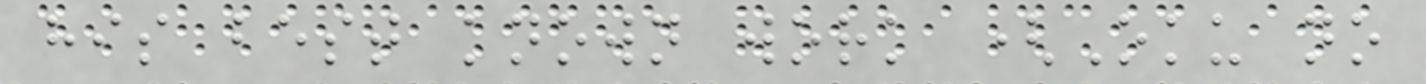his best known work (Oku no
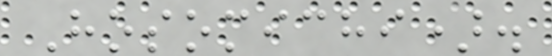Hosomichi).
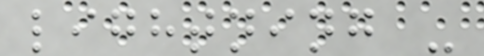lightning -
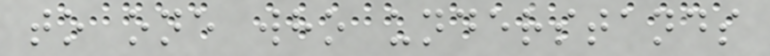to one who understands
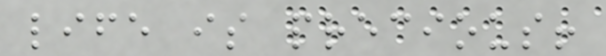life is precious!
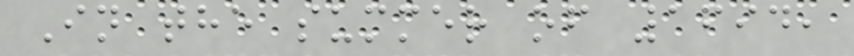In the summer of 1694,
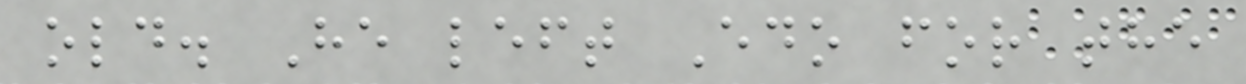old. He left Edo for the
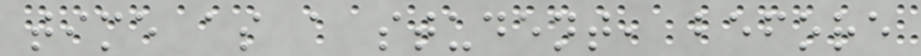time as a student, before
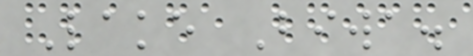Lake Biwa.
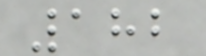182
